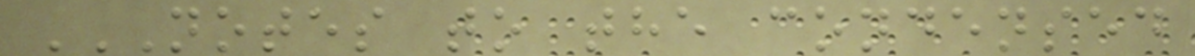NOTES TO THE CONDENSED
